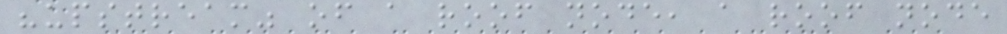"upstream" of a roof node, a roof node
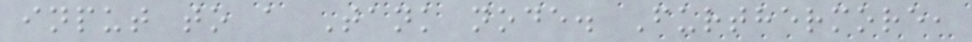input to a Tank node. Furthermore,
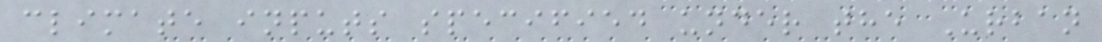climate inputs specified under the Urban
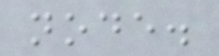node.
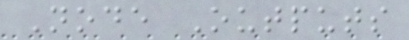Node Outputs
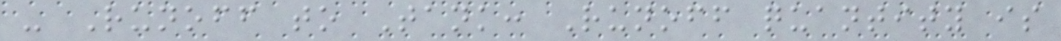- Runoff to Tank: Runoff quantity is
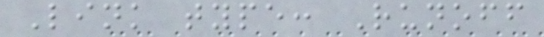Link type: Runoff
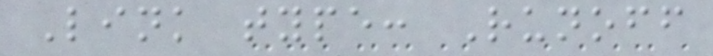Link type: Runoff
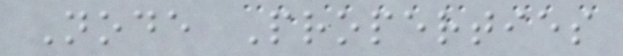Node Properties
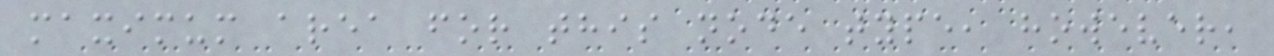maximum area for this node type, however,
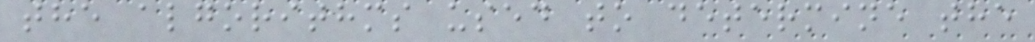the algorithms used to determine the
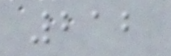212
